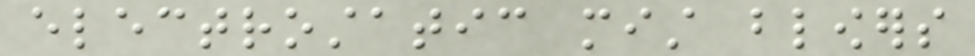electrostatic mist blowers
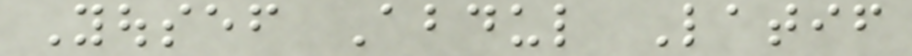Yousef Abdul Latif
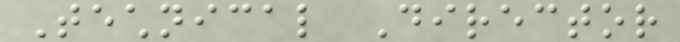Technical Director
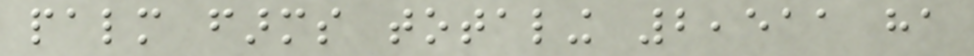palm farms totaling 2,511 ha
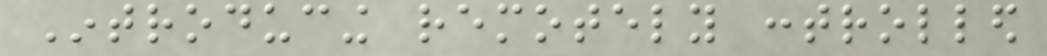Introducing remotely controlled
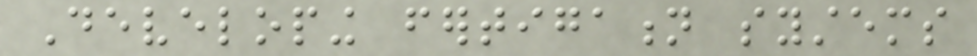Developing fertigation systems
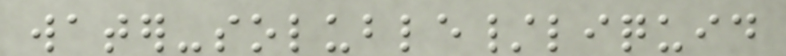water-soluble/liquid
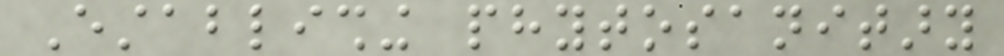Establishing phytosanitary
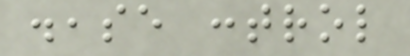disease control
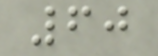60
